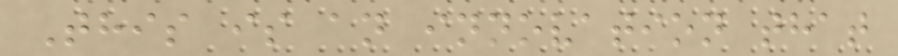This is an innovation that
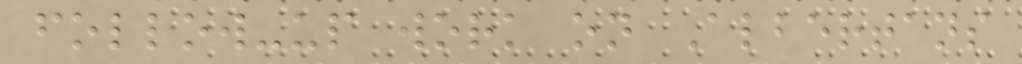follow-up work on Albertans
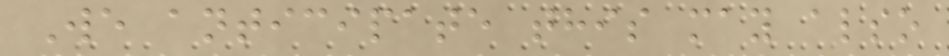We anticipate this may also
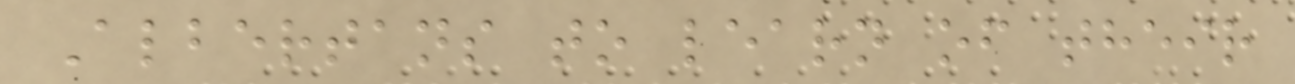Albertans to learn of their
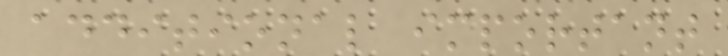additional important
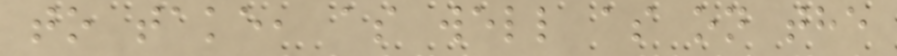to take, as well as on the
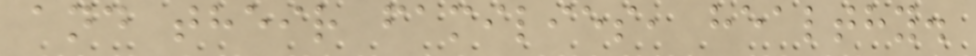and their families, healthy.
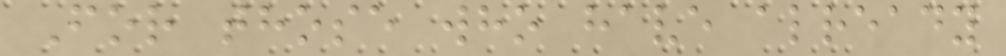For those who have already
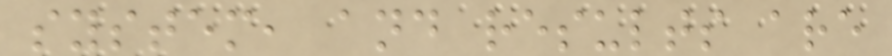system, and results are
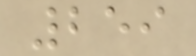259
